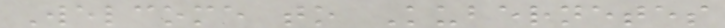Welcome to Kubernetes
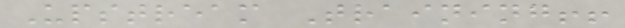Upstream Training!!
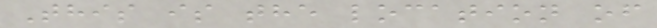This is the location of
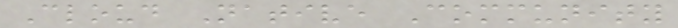Cloud Native Community
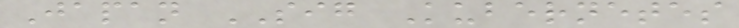Japan SIG Kubernetes
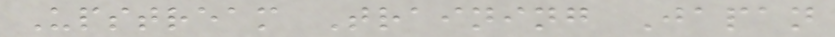Upstream Training Japan
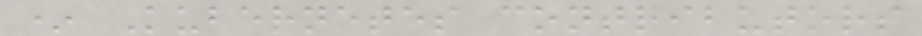* Kubernetes contributors
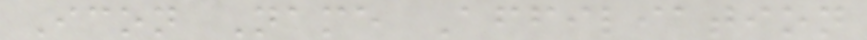Icon Name Affiliation
